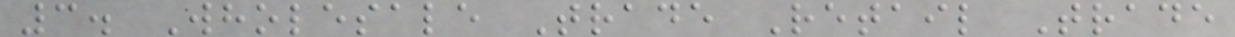3. Wholesale Trade Retail Trade
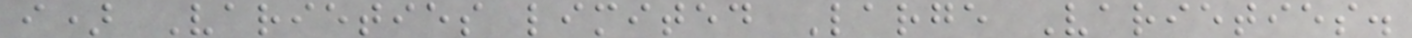i) Varieties limited Large Varieties.
